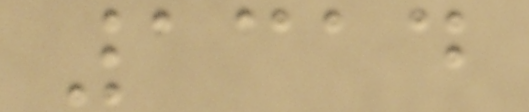1314
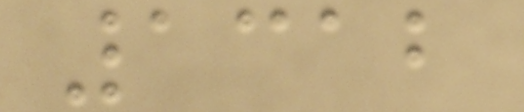1312
